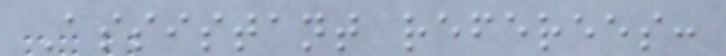Assistant referees:
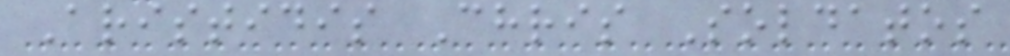Aristidis Chris Soldatos
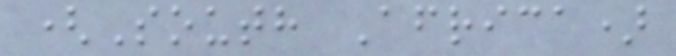(South Africa)
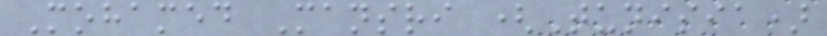Mohamed Mansri (Tunisia)
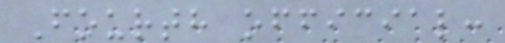Fourth official:
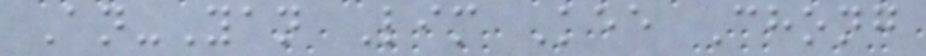An-Yan Lim Kee Chong
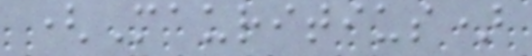(Mauritius)
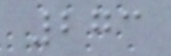273
